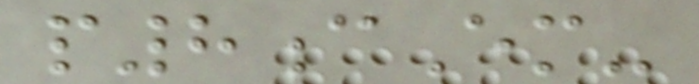p8cEm-
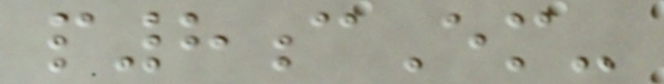p8cEm-
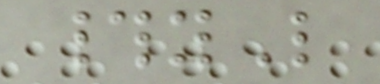#yL
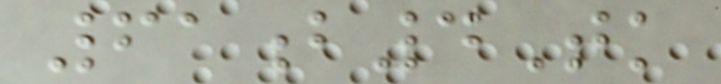61b4Tk
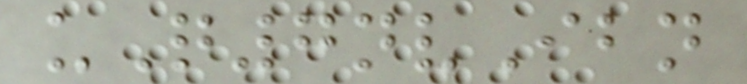uQ7nvIbn
